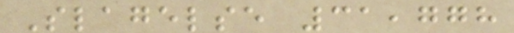Slagelse 31,778
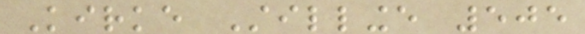Kirke Stillinge 505
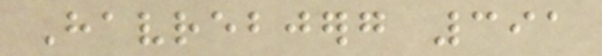Havrebjerg 391
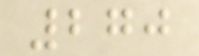270
